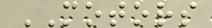MOTORS
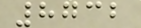8732
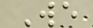We
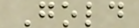Gold
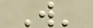W'
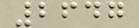2647
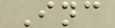Inc
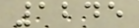1245
